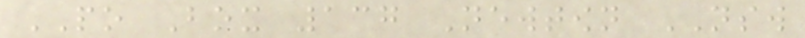PO Box 137 Newtown NSW
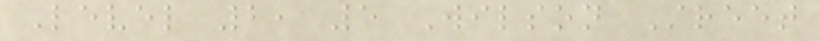Level 2, 5 Wilson Street
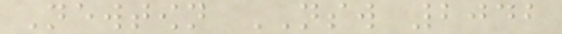Newtown NSW 2042
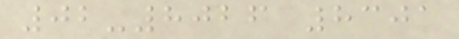02-8026 8301
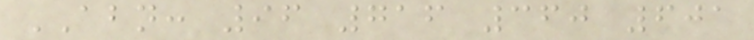ABN: 96 716 360 601
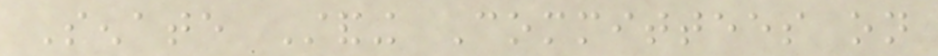Senate Standing Committees on
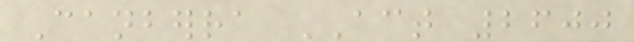Canberra ACT 2600
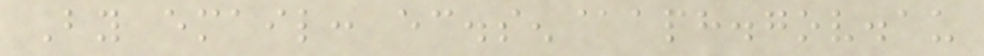By email: ec.sen@aph.gov.au
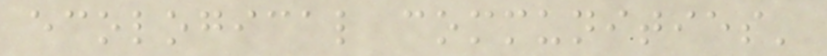ecological communities'
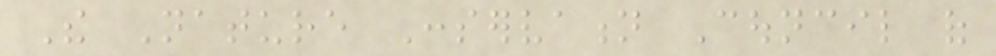The Nature Conservation Council of
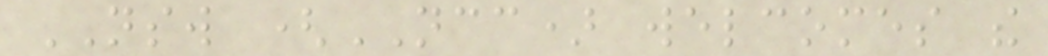NSW (NCC) welcomes the
